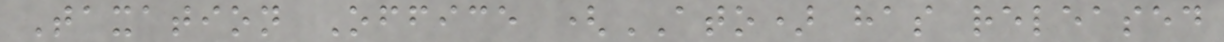Taxation Office (ATO) has released
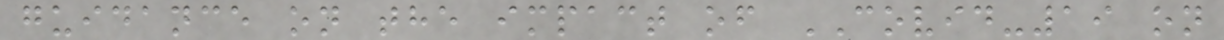guidance on the impact of COVID-19 on
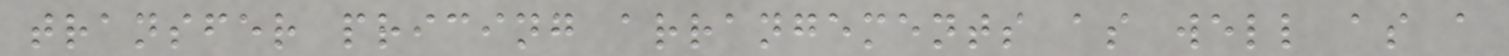transfer pricing arrangements as well as a
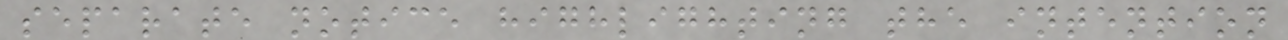separate notice highlighting the intention
